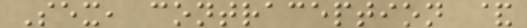Sex, contraception &
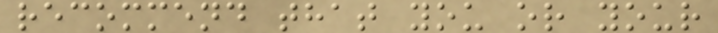recommend that you or your
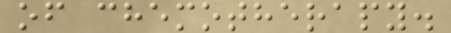of chemotherapy.
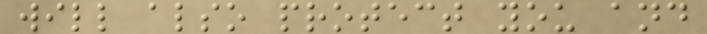will also protect you and
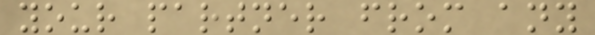your partner from any
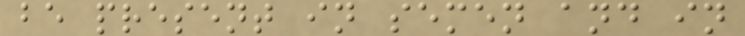be present in semen and in
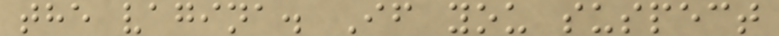the vagina. If you suspect
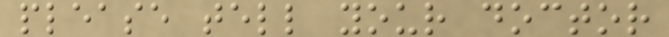please tell your doctor
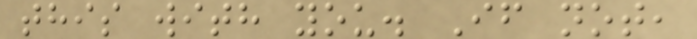this with you. If not,
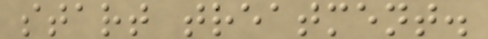start treatment.
